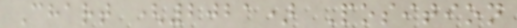Chart (2021) Position
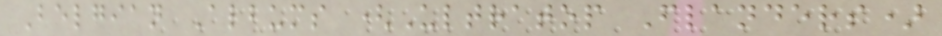Belgian Albums (Ultratop Flanders)
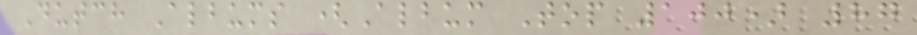Dutch Albums (Album Top 100) 87
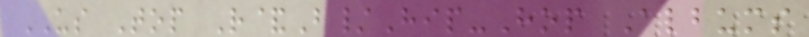US Top R&B/Hip-Hop Albums
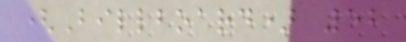(Billboard) 52
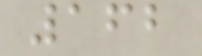162
